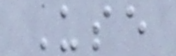Use
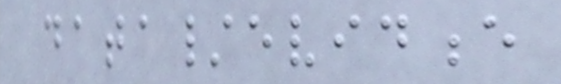data/evidence
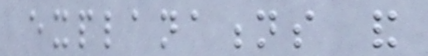explanations and
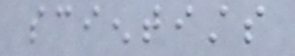scientists
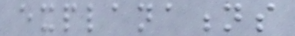explanations
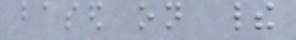based on their
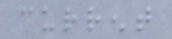current
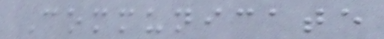Communicate
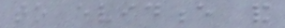to evidence and
